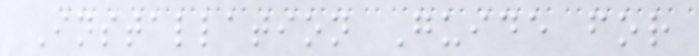Installation Guide for
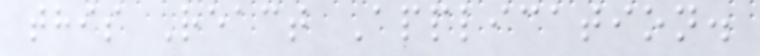this React Application.
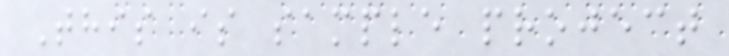This is sample project
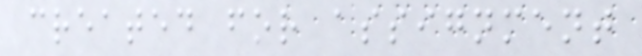created for assignment
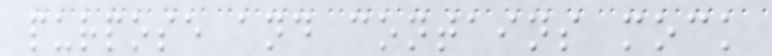purpose and contains mock
